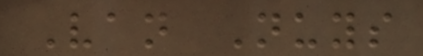Van Nuys
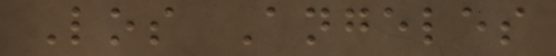Los Angeles
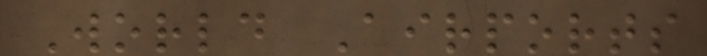World Airports
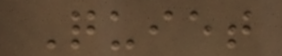Quiet
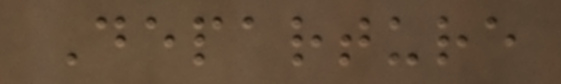Departure
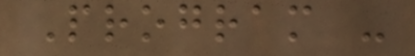Program -
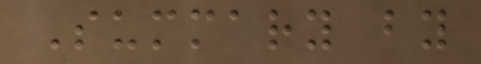Summary by
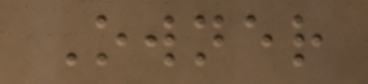Owner
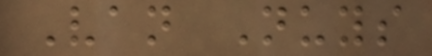Van Nuys
